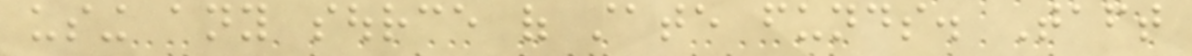using any source of state funds. Taft
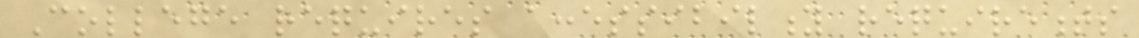College requires accessibility requirements
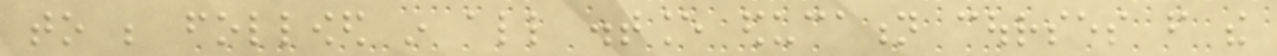to be followed in all distance education courses from the
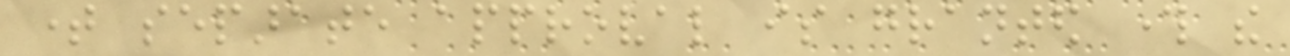time separate approval is granted through the
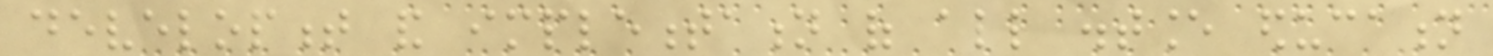development and implementation of all distance education
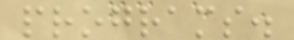programs.
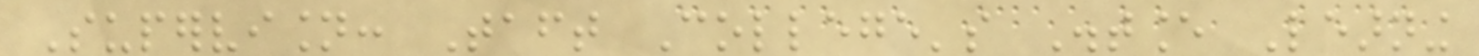Supervision: Taft College's Distance Learning
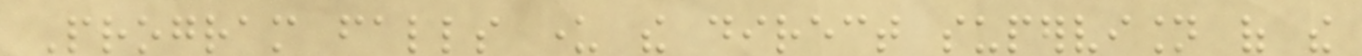Program falls under the direct supervision of the
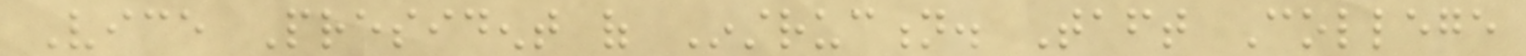Vice President of Instruction. Taft College
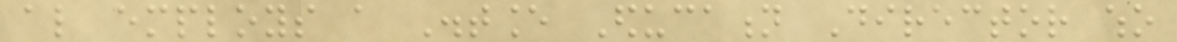also employs a Distance Education Director who
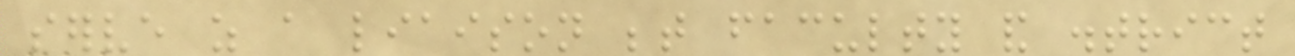serve as a liaison between faculty and district
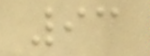93
